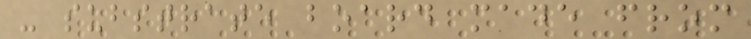- substrate board made from
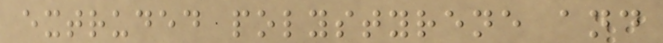extruded polystyrene and
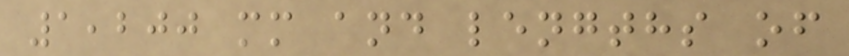1,200 mm and lengths of
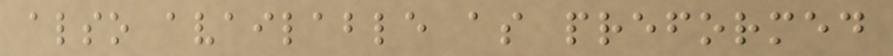also available as preformed
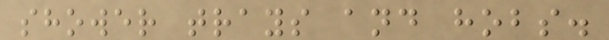shower trays and hobs.
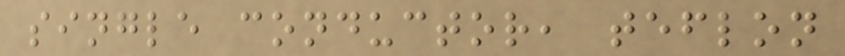single conductor, teflon
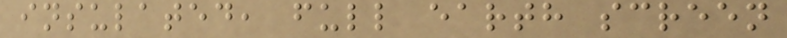insulated, full earth screen
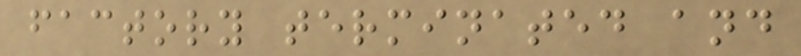factory terminated and
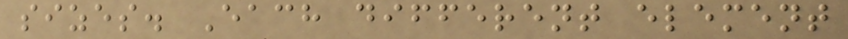sizes. Each different element
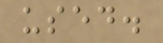used.
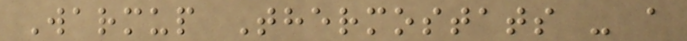Warmup Thermostats - a
